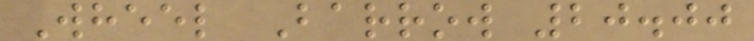Wheel Barrow 20.00
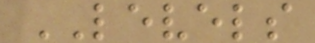LEVELS
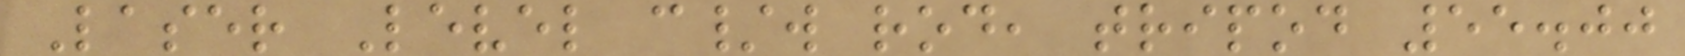Laser Level c/w rod, tripod 55.00
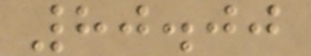80.00
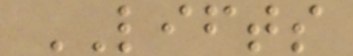LIFTS
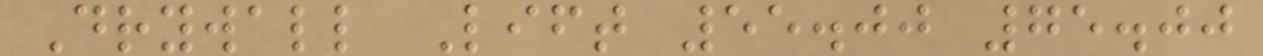Drywall Lift 55.00 75.00
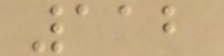112
